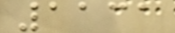1131
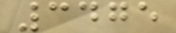3475
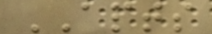APTS
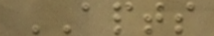APTS
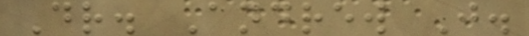Dr. Andrew J.
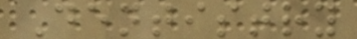Dentistry
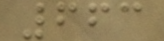663
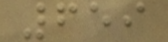659
